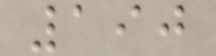190
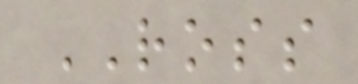ROSS
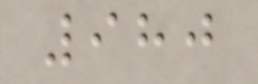980
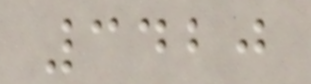3420
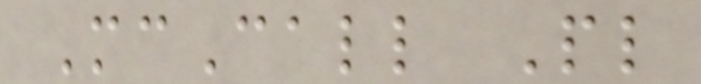McCall Pl
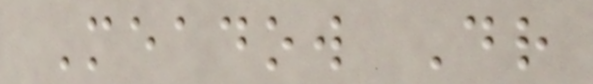Meadow Dr
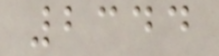2344
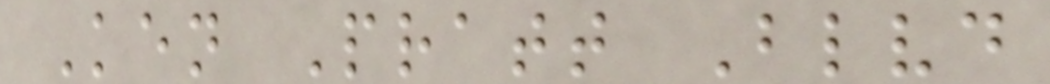Ken Pratt Blvd
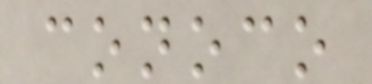conoco
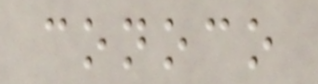conoco
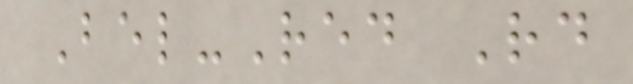Bel-Red Rd
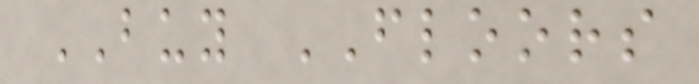BUY FLOORS
